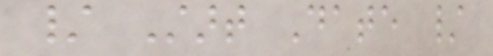/ Start Date /
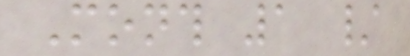Month 1 /
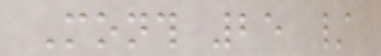Month 25 /
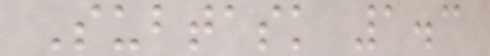Subtask 1.3
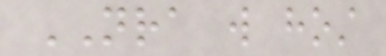NRA will host
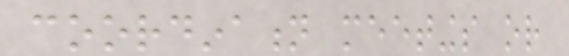coordination meetings or
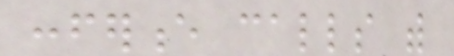conference calls with
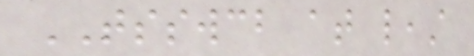TSSWCB at least
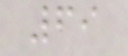69
